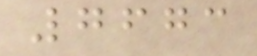7673
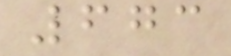673
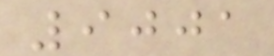9001
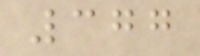377
